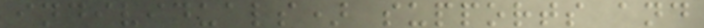individuals) supports and
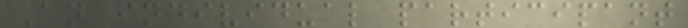An individual participant
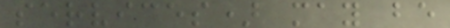services) may be
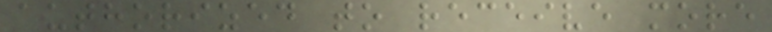authorized to receive more
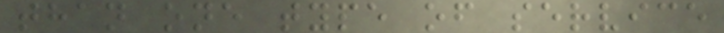than one type of service
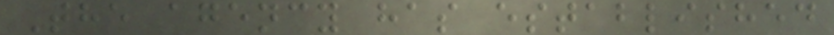The agency has established
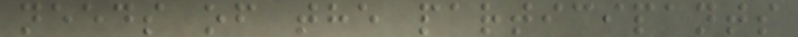needs of the participants
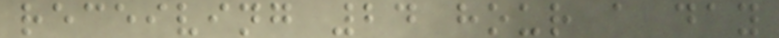receiving 24 hour a day
